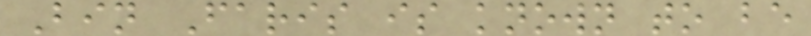Bin Faris is known to be
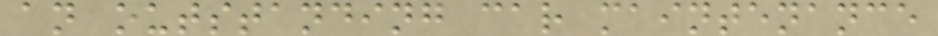an outstanding car maintenance
